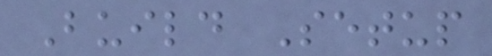Build Setup
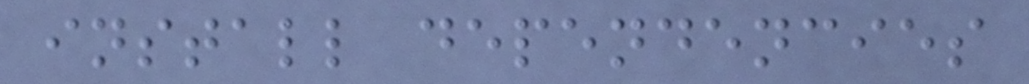install dependencies
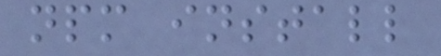npm install
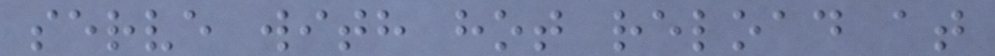serve with hot reload at
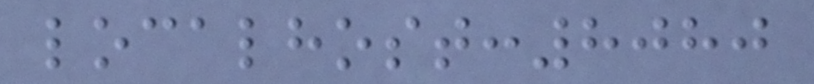localhost:8080
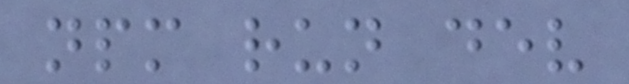npm run dev
